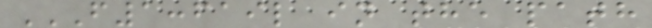F1:FAIL IN THE PATH
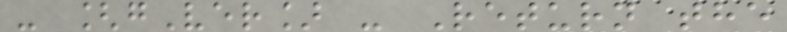- [gVer] - Return the
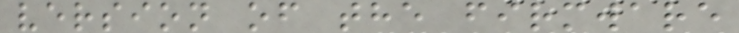version of the firmware
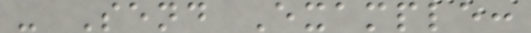- Send Example:
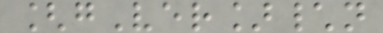[gVer]\n
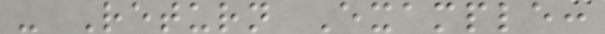- Return Example:
